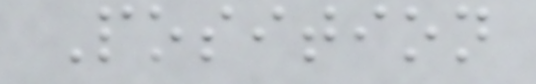Position
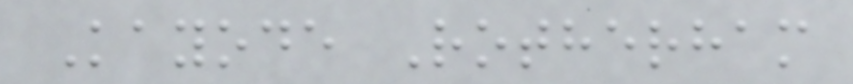Kayode Rotherham
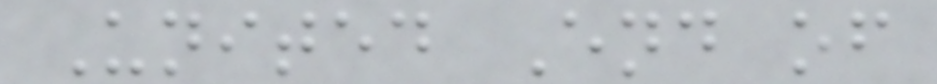United End of
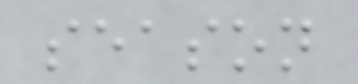season
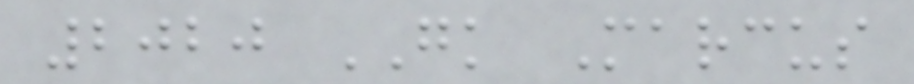2020 GK Marcus
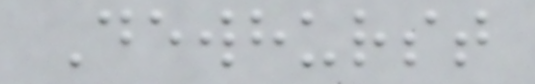Dewhurst
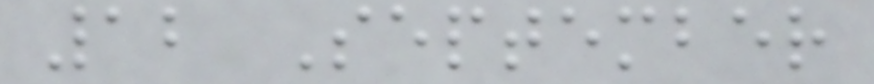12 September
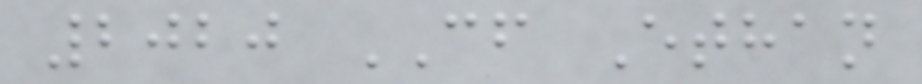2020 CF Ethan
